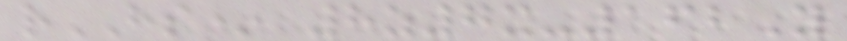rHS* 8z7x-162Y
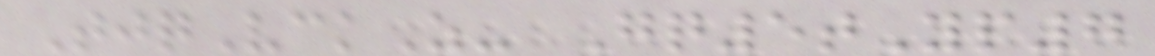TjqVckZ- Gq5tYp7
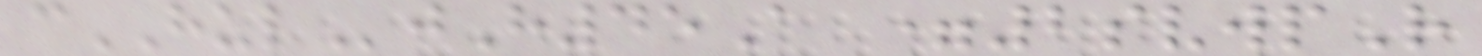cHULjH45A =2svwpR
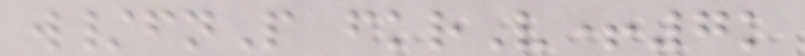w/fnP fkrV+7k
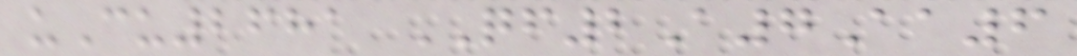uCu2681 QF2A7Aa6
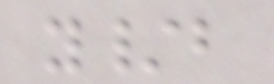y/b
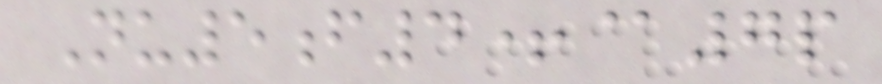Nu5f4+@7p
